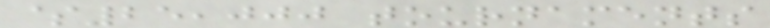$25,000 tournaments
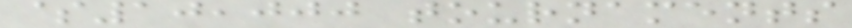$10,000 tournaments
